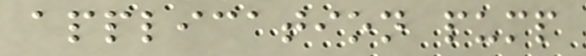application pump
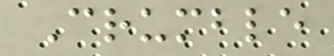Crumble
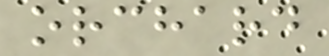orchard
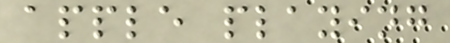apple playing
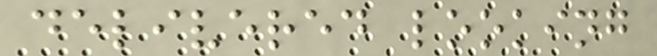delivered looking
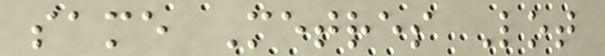same Metres Lot
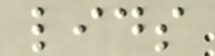lids
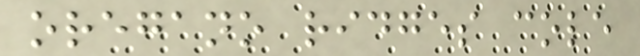oregano ridges cole
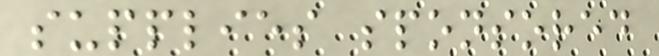supplies sponsored
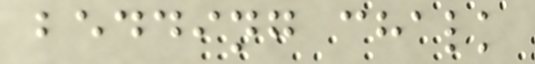bedding chalk
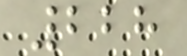228
